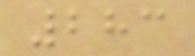283
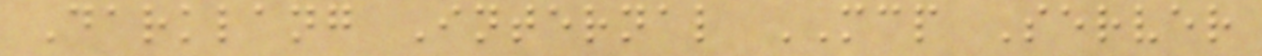Darklang Internal MCP Server
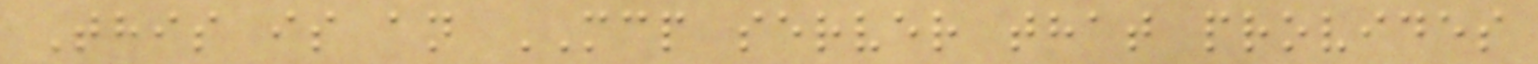This is an MCP server that provides
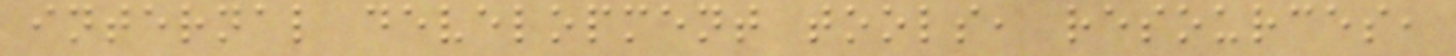internal development tools, resources,
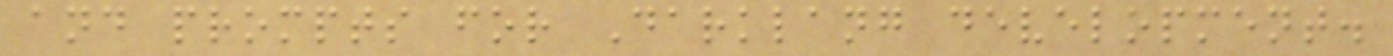and prompts for Darklang development.
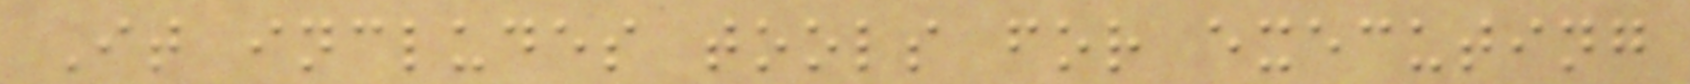It includes tools for executing
